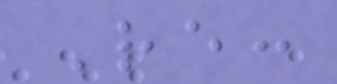Re:
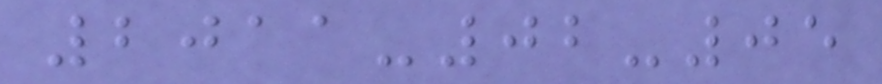2011-02-05
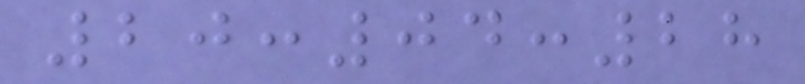20:04:28
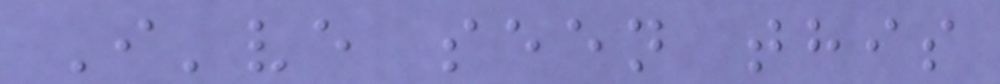I've seen this
